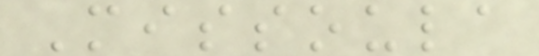Missoula
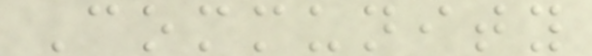Community
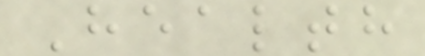Health
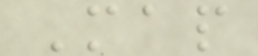Map
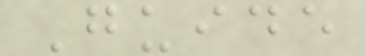Guide
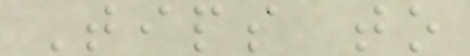Tips to
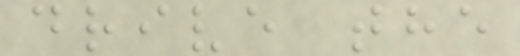drive the
